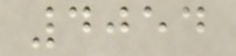4054
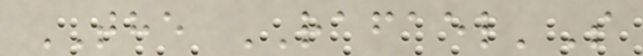THE RAFAEL'S
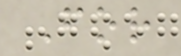For
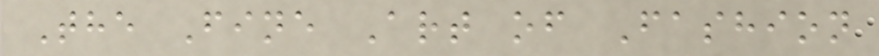The Fine Art of Fashion
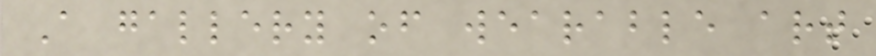A gallery of wearable art
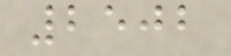2502
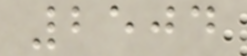2504
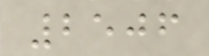2506
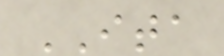ITA
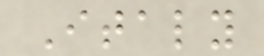Italy
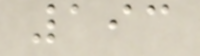193
